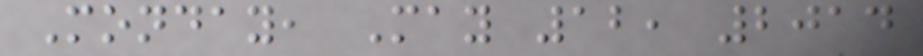Monday, May 12, 2014
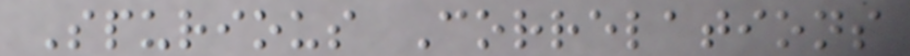Spurious Correlations
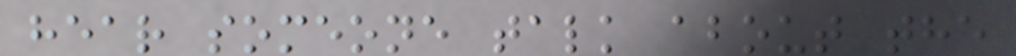hear someone talk about the
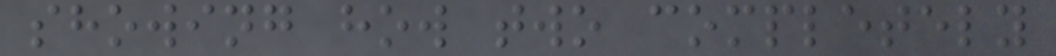showing how two completely
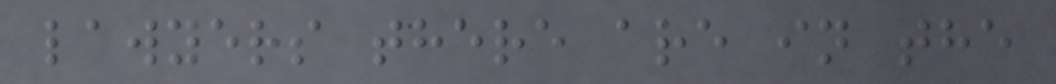lawyers there are in the
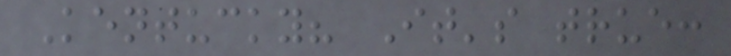Kentucky? It's true:
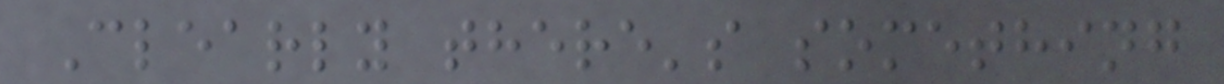Clearly there's something
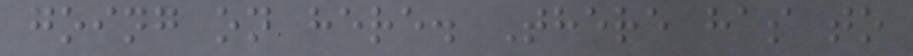going on here. There has to
